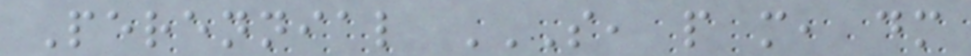Perennial S, P M, DM
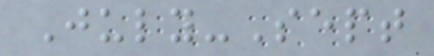July-Sept
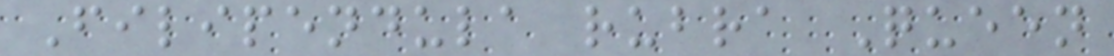Filipendula rubra Queen
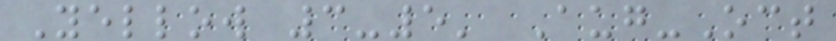Yellow 3-5' Aug-Oct
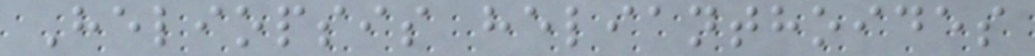Heliopsis helianthoides
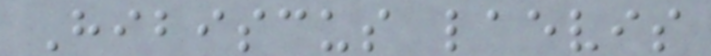Hibiscus laevis
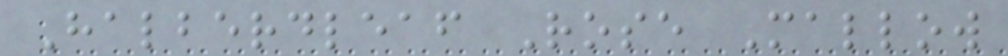Halberdleaf Rose Mallow
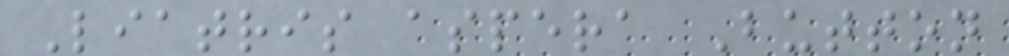Liatris aspera Button
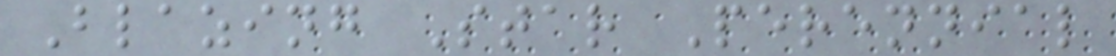Blazing Star Perennial
